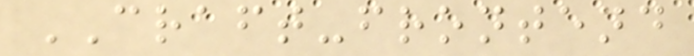CRAFT-frontend
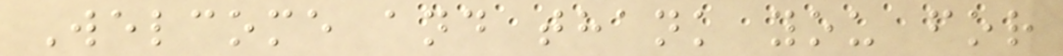Welcome and thank you for
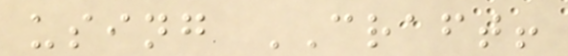using CRAFT!
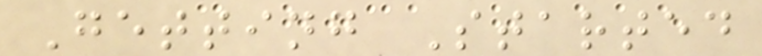Getting Started
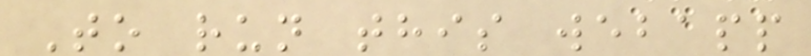To run this webapp
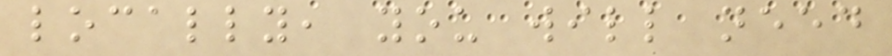locally, you will need
